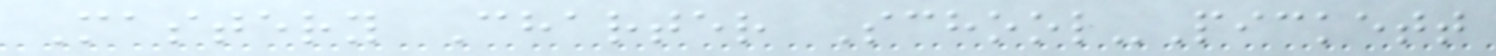Mastery Charter School-Pickett
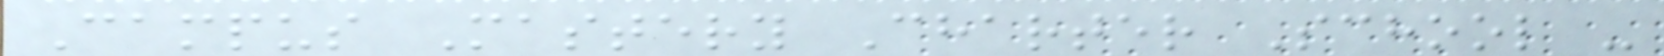Campus Mastery Charter School -
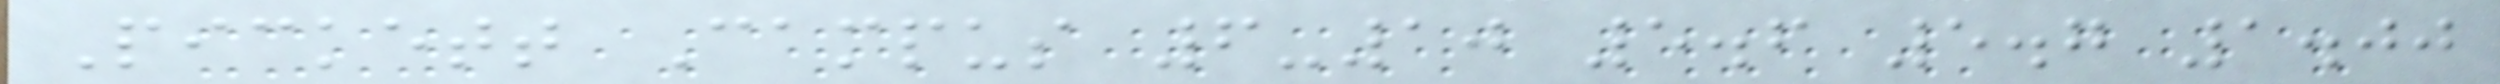Pickett Campus 6-10 5.6 5.7 1.00
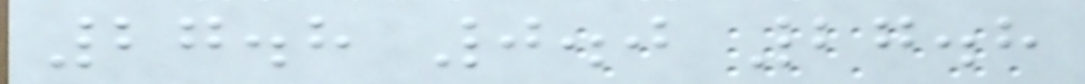27.8 0.0 27.8
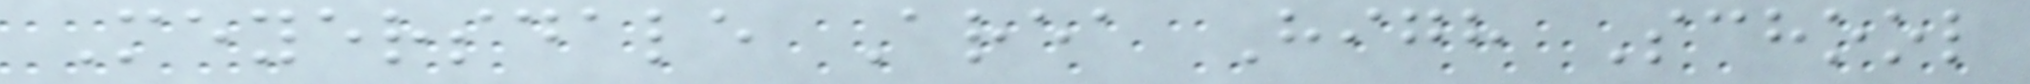Meyersdale Area High School
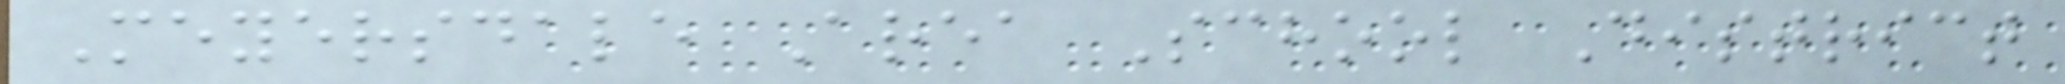Meyersdale Area School District
